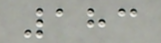183
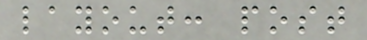layout: post
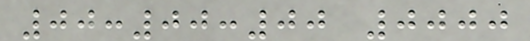00:00:00 0000
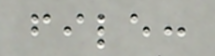file:
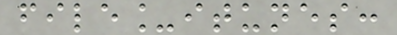file_itunes:
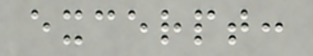excerpt:
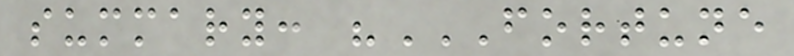summary: "FORTUNE
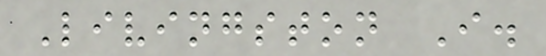Livingston I.
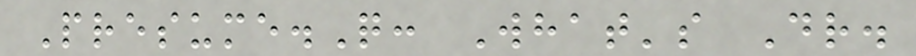Presume.Q: What's Dr.
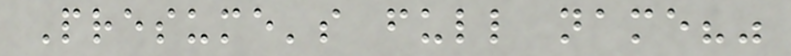Presume's full name?"
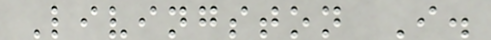Livingston I.
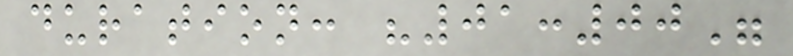duration: "01:00"
